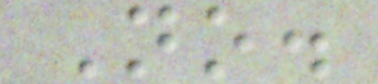No.
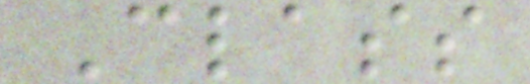Class
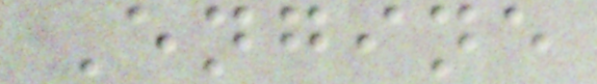Engine
